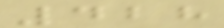428
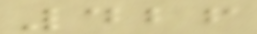426
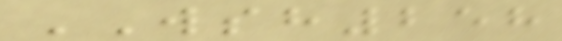WSH258
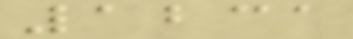1231
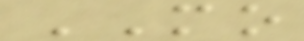MO
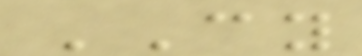CY
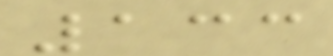133
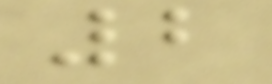2
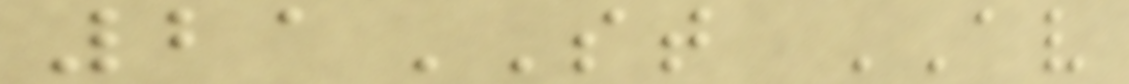21ST AV
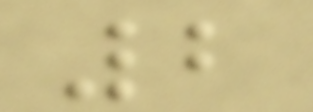2
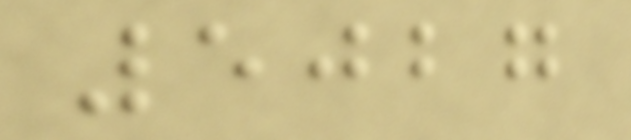5027
